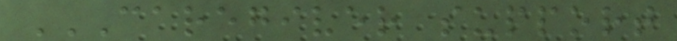CAREGIVER SUPPORT
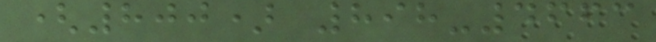(800) 898-4663
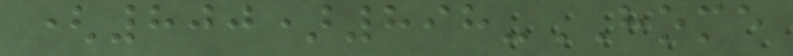(800)898-HOME
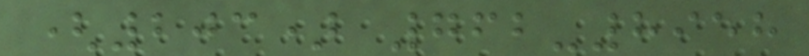(203) 762-8958
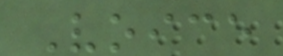Voice
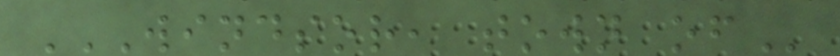WINDSOR, TOWN OF
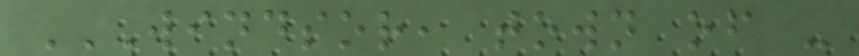WINDSOR, TOWN OF -
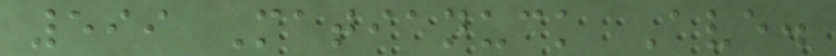599 Matianuck Ave.
